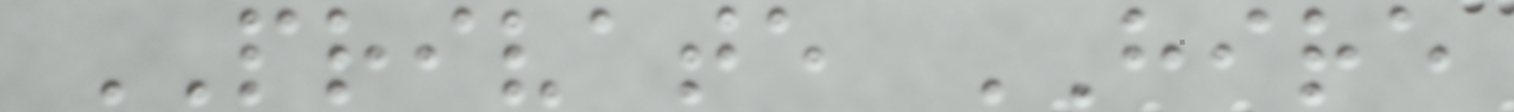PRIVATE HIRE
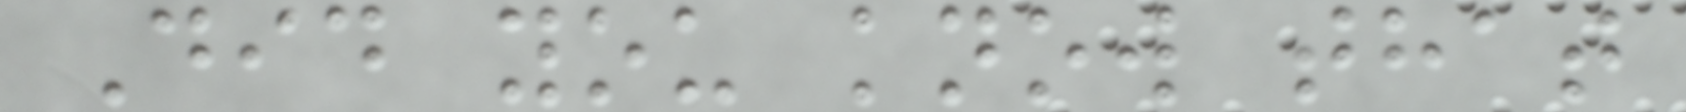Did you know that
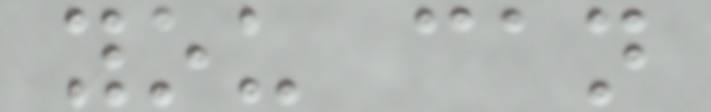you can
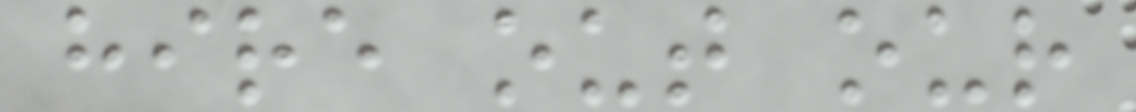hire out our
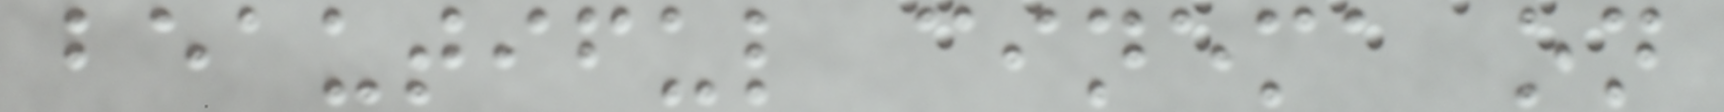beautiful cinema on
